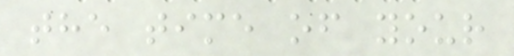the time of your
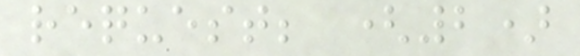request; (2)
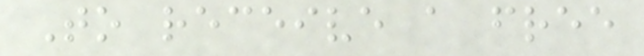To receive a free
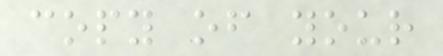copy of your
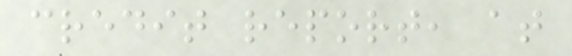credit report, at
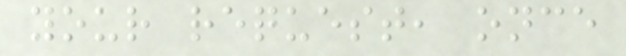your request, once
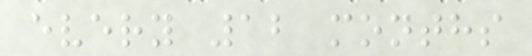every 12 months
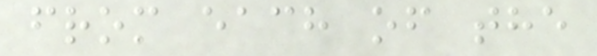from each of the
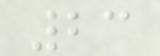23
